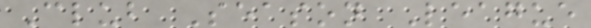Club Season League
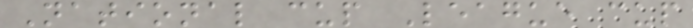National cup League cup
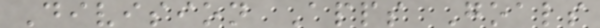Division Apps Goals
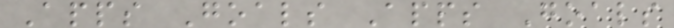Apps Goals Apps Goals
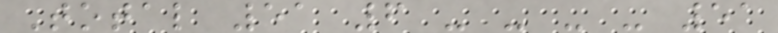Total 51 6 - - - - 51
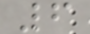6
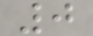0
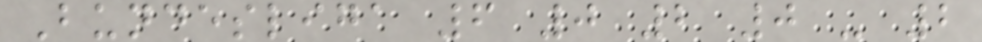Bundesliga 6 0 2 0 - 2
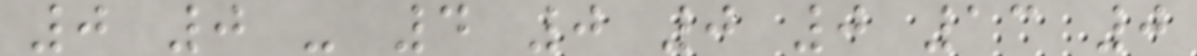0 0 - 4 0 0 0 13 0
